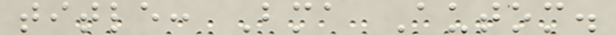title: Bma Autom.
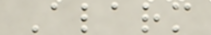Alarm
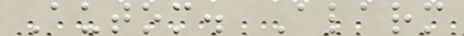Autom. Alarm
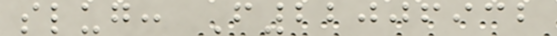slug: F22006932
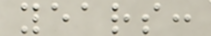years:
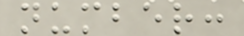number:
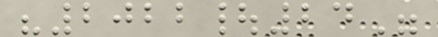"2022|24"
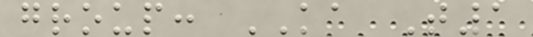group: KA T1
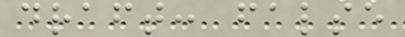draft: false
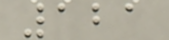121
